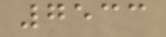7533
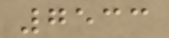7533
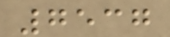7537
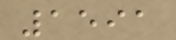1591
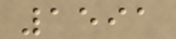1591
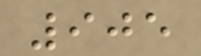905
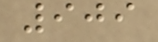909
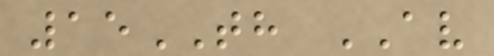15TH AV
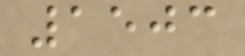1503
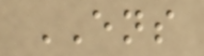ENS
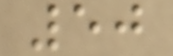50
